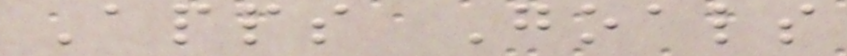Apps Goals
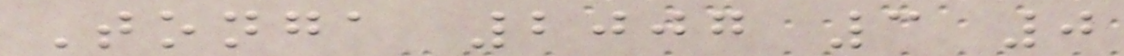Tonga 2007 3 0
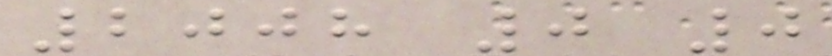2008 0 0
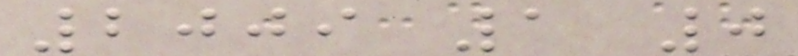2009 1 0
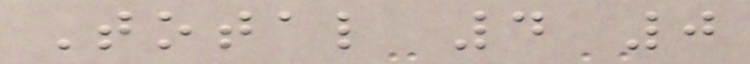Total 4 0
